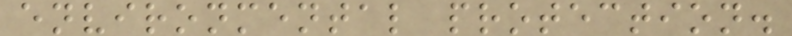environmental protection.
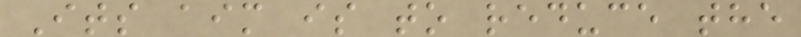Its aim is to reduce the
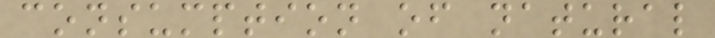consumption of natural
